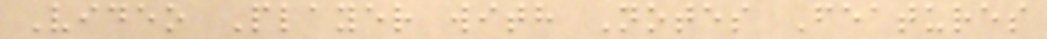Video Player with Notes Features
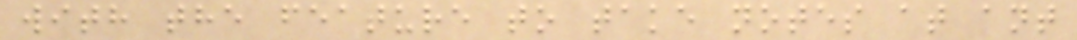with the feature to take notes at ant
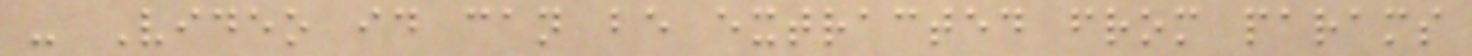- Video id can be extracted from params
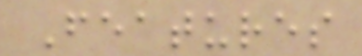Features
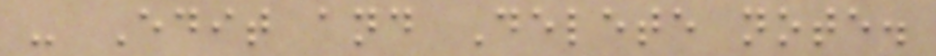- Edit and Delete note.
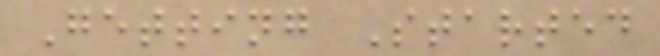Getting Started
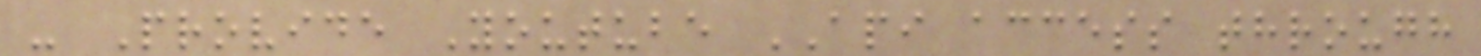- Provide Youtube API access through
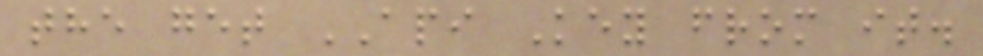the get API Key from it.
